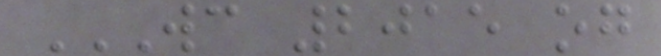WC 2015 OG
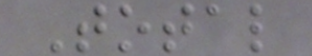Total
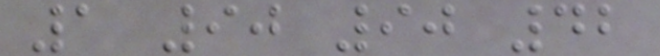1 90 90 42
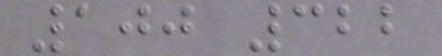100 322
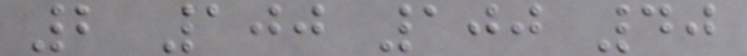2 100 100 40
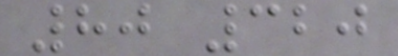80 320
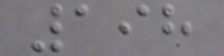198
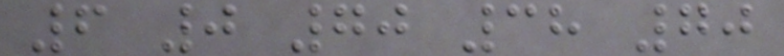6 0 70 38 70
